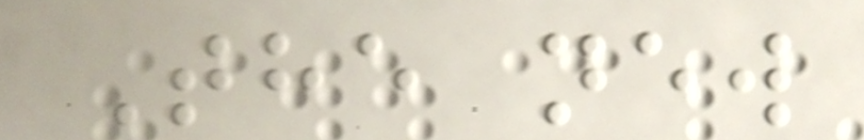The new
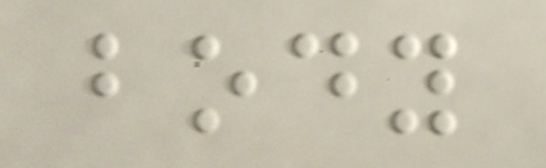body
